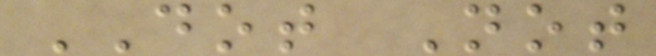DOT Not
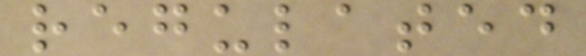regulated
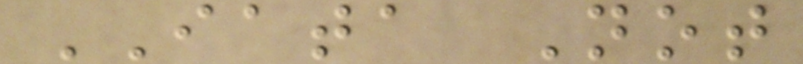IATA Not
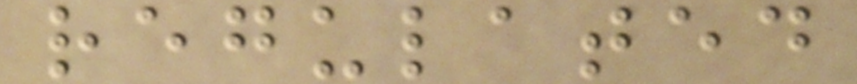regulated
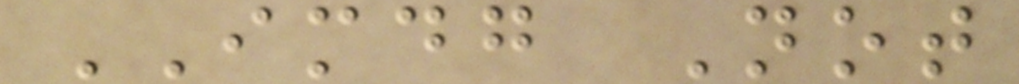IMDG Not
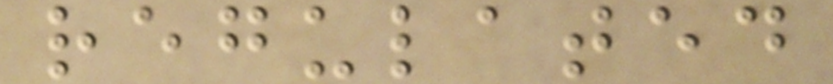regulated
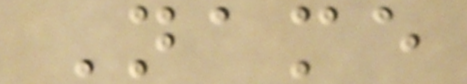Name
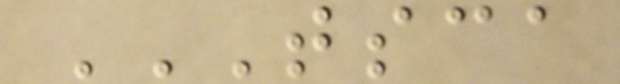TSCA
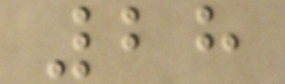28
